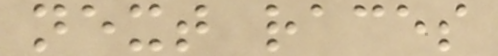next races
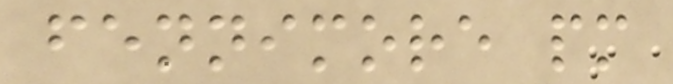fennimore pm
